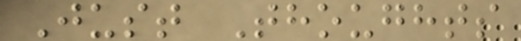Just Thoughts
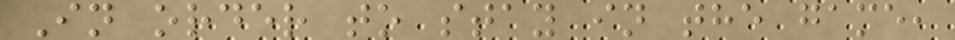In order to stay in the game,
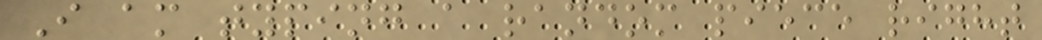I am typing a random piece right
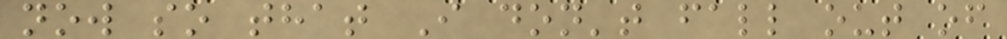now so that I don't fall out of
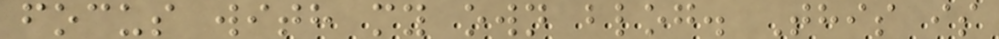focus with my own blog. This is
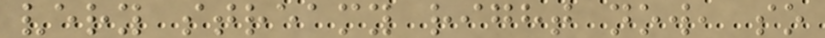very streamy right now, so
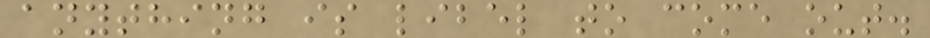anything is libel to come out.
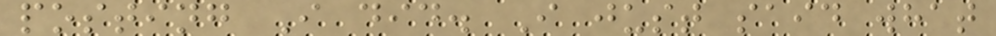posting I did. I just said what
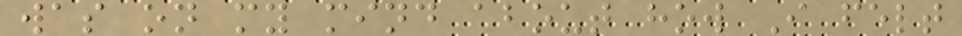was on my mind about how I felt
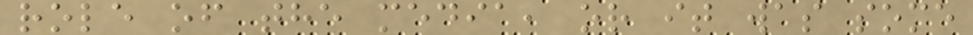role of the media, or it was some
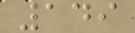149
